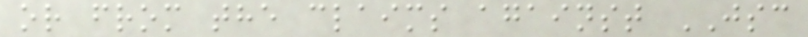or from the claims against JSC
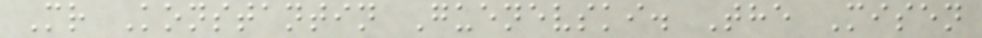Mr Konstantin Guenevski. The Misen
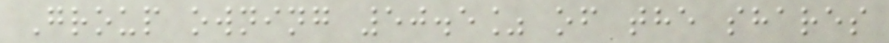Group owning 50.5% of the shares
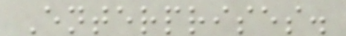Enterprises.
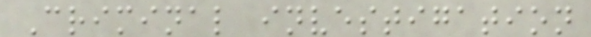Criminal investigation
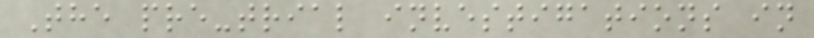The pre-trial investigations in
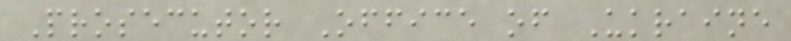Prosecutor Office of Ukraine
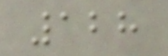128
